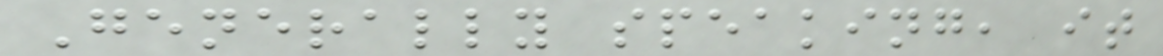Generally speaking, it
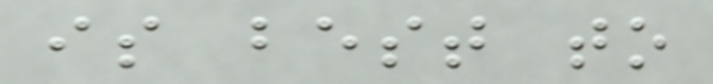is best to
